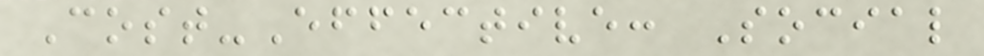Cost-Effective: Social
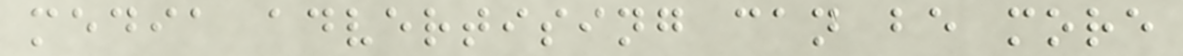media advertising can be more
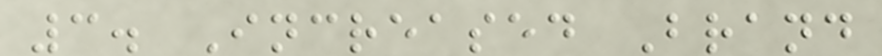3. Increased Brand
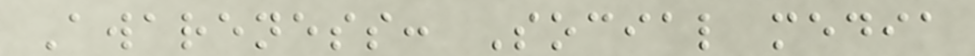Awareness: Social media
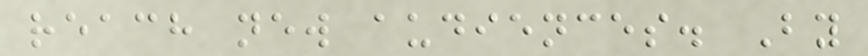reach new audiences. By
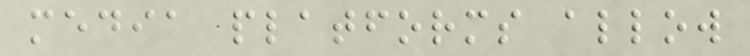media platforms allow
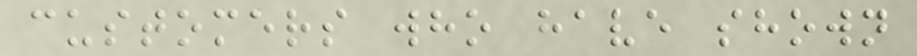customers who have shown
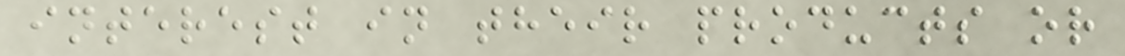interest in their products or
